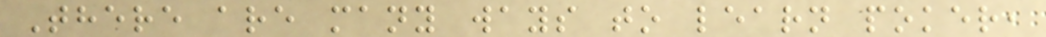There are many ways to learn poker,
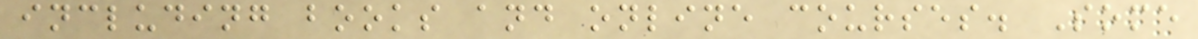including books and online courses. Some
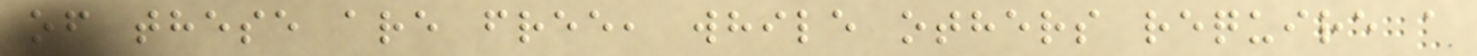of these are free, while others require a
